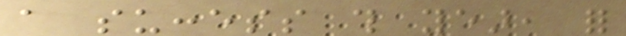a success this year, for
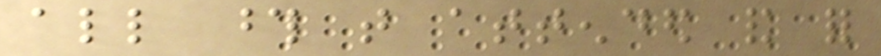all those that attended and for
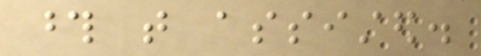those that assisted.
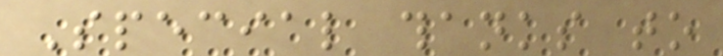Special thanks to
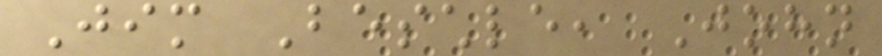Jim Beschle, John
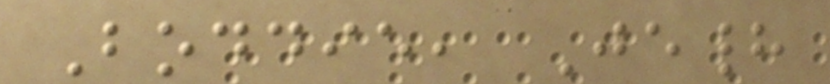Boddie, Jehad
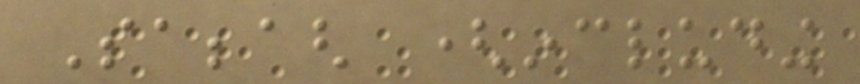Sabbagh (including
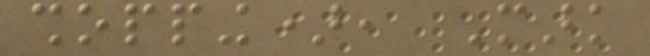shopping), Mark
